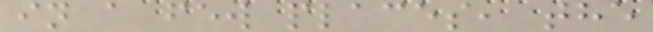in a few places, the
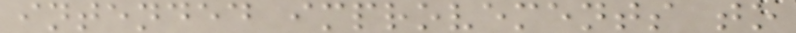intended improvements to
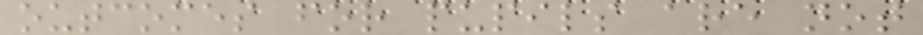outcomes for pupils are not
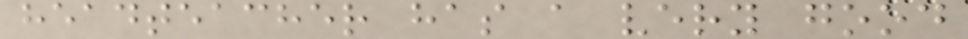headteacher has a very good
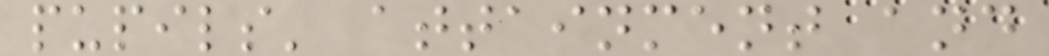pupils' attainment and
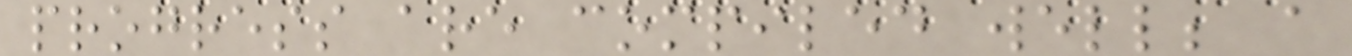progress are compiled well; a
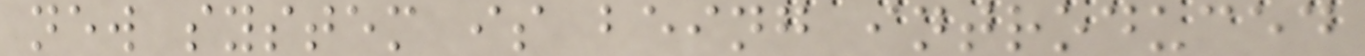new system is being introduced
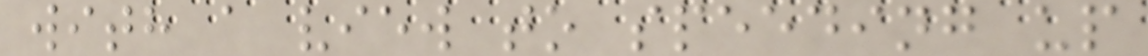with a view to speeding up
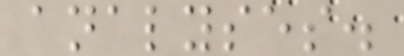analyses.
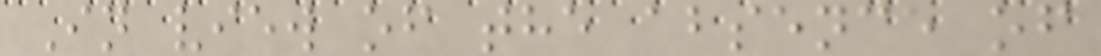In view of the absence of
